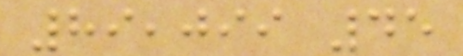89,099 45
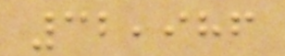32,986
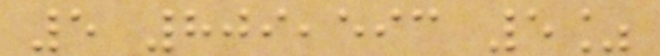5 809,593 5%
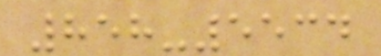858-5534
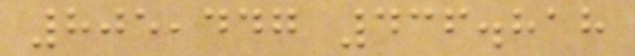805,447 436.818
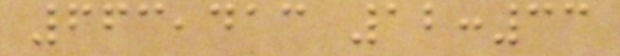663,413 12:33
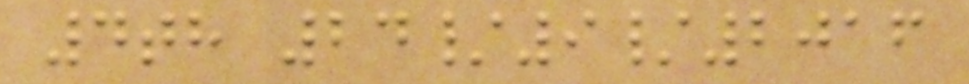4th 24/9/2016
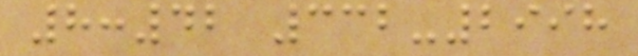8:42 332-2998
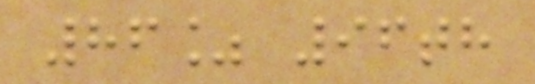86% 96th
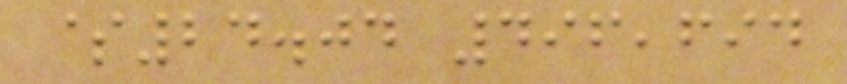$24.04 496,694
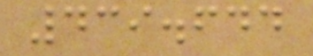439.644
